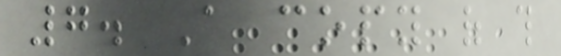7. A copy of this
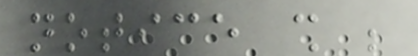notice shall be
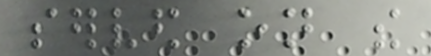served on the
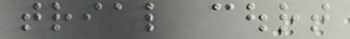trial court
